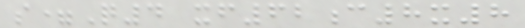s=Q4 xf62c8x8
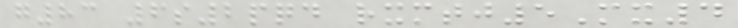g83 6s2pqd rxmtj5Mx4
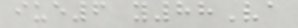iue6 y88Va
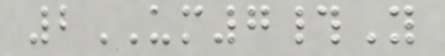2UM7#Y
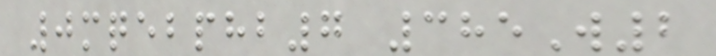0mqebphb7 385W2
